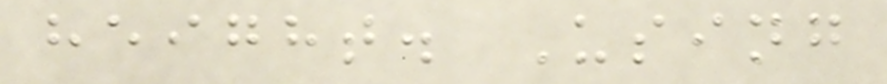height. Using
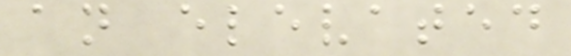an elevated
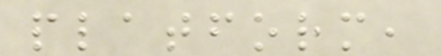platform,
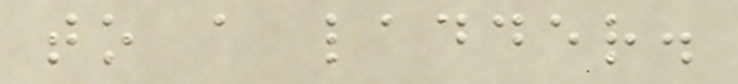to a ladder.
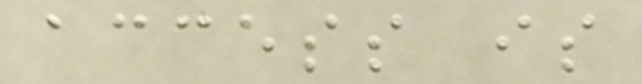access is
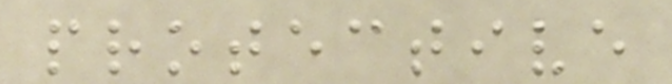protective
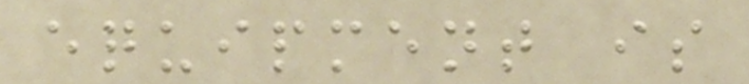equipment is
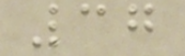37
